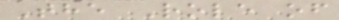The Role of
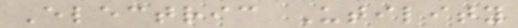Electric Utility
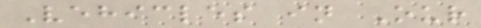Vehicles in Our
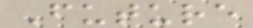Future
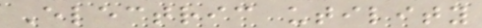Electric utility
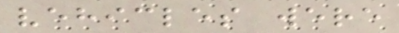vehicles were
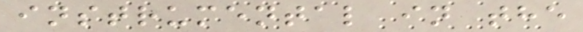instrumental in the
